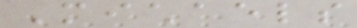Michaels
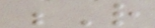R
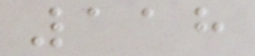118
